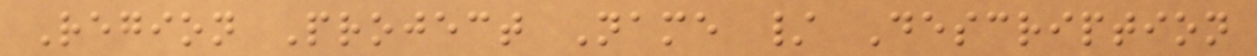Region Project Name / Description
